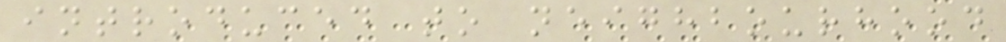introduced to neighbourhood
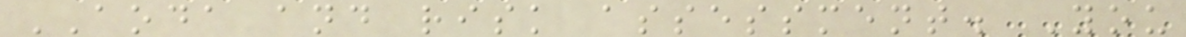AODA and risk assessment. You
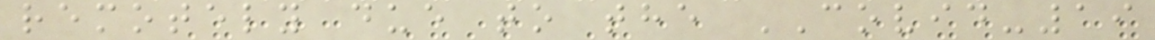remotely due to the COVID-19
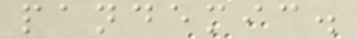pandemic.
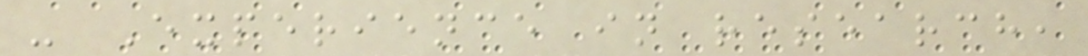- Experience in research,
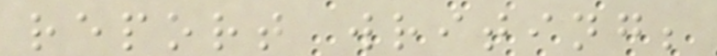report writing;
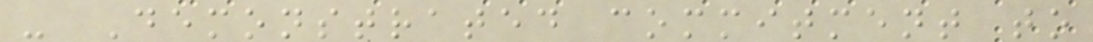- Demonstrated commitment to
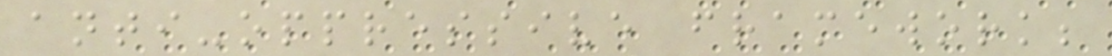anti-oppressive framework;
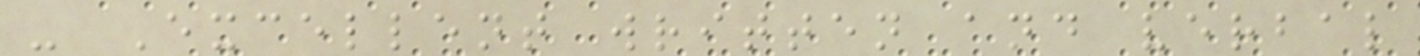- Excellent written and verbal
